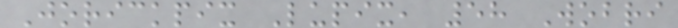Jorickpix Lupix, 58 Wobri
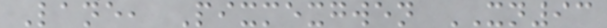Lane, Pixmexgwen XN93
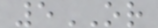5OR
